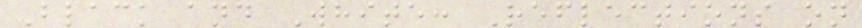Black and White: Reflections on
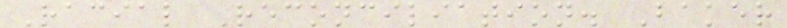Racial Reconciliation. Baker
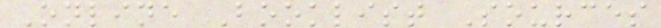Online Booklist Sources
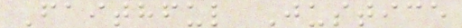Faithful Justice
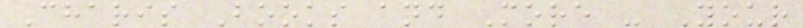Charis Books and More - Your
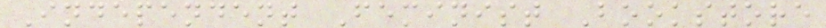Independent Feminist Bookstore
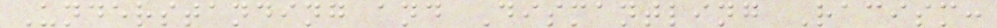Understanding and Dismantling Racism:
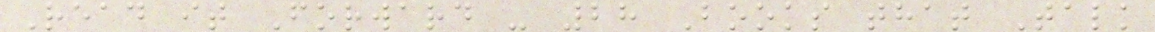Read it Forward - 28 Books that Talk
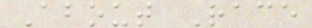About Race
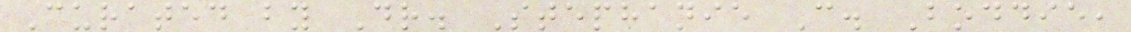Curated by Dr. Stephanie C. Boddie,
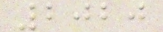2020
